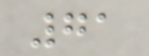71
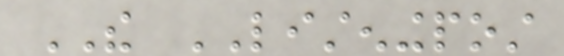THE LISTENINGPOST
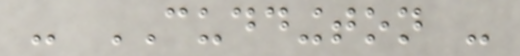- CUDDINGTON -
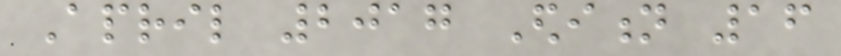April 2017 Edition 16
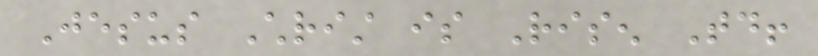Jesus Christ is Risen Today!
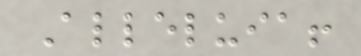Alleluia!
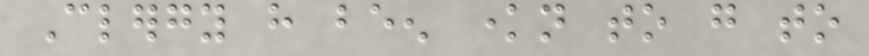Clergy have been known to go to
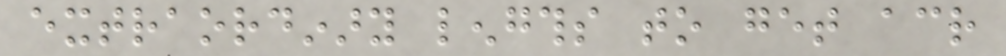extraordinary lengths to get across
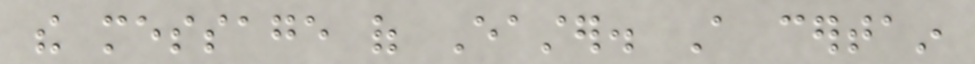the message of Easter. A certain
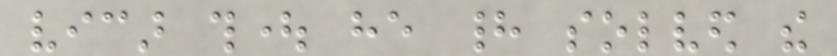vicar thought he had solved the
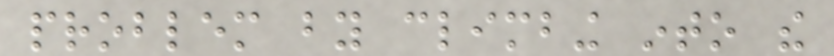problem by climbing into the
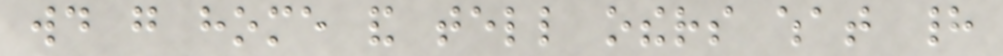would go home and tell others what had
